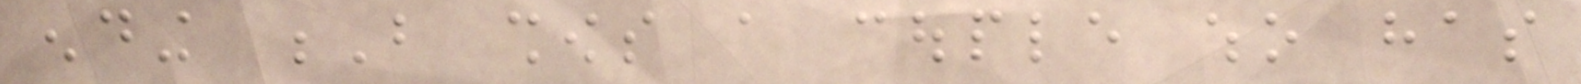ending B shows a couple who has
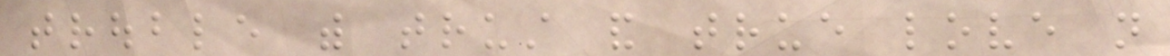trouble with trust and true love not
